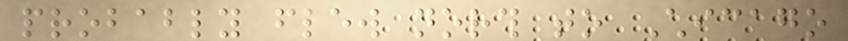probably flew north to Chicago
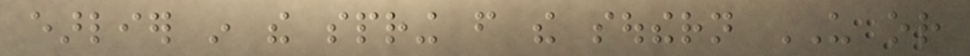earlier in the spring from the southern US or
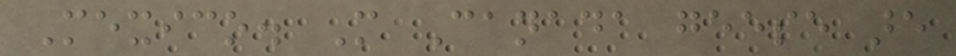Mexico. More Canada geese are
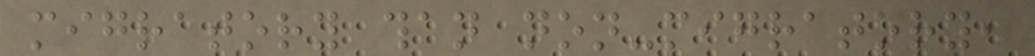migratory than non-migratory,
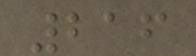216
